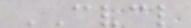CVCL
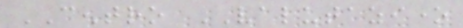CENTRO VALUTAZIONE
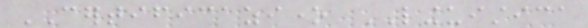CERTIFICAZIONE LINGUISTICA
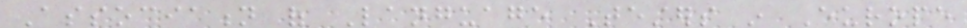Association of Language Testers in Europe
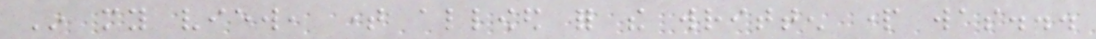In my view, time allowed for the written part was...
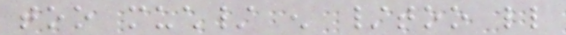too much/ enough /too little
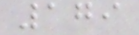179
